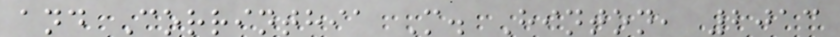and Corrinthia M. Hinton, 2013
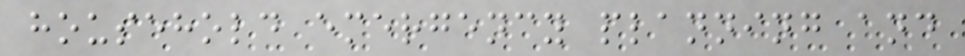household emergency planning and
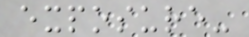exposure-
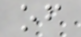of
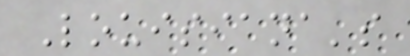Louisiana's
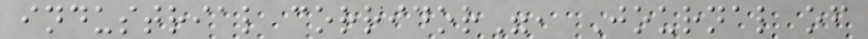industrial corridor", Journal of
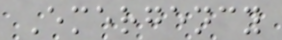Emergency
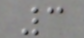3
